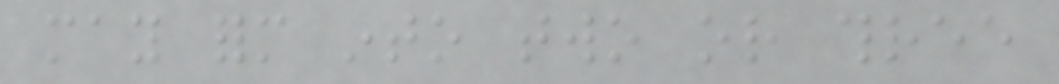may form into two or three
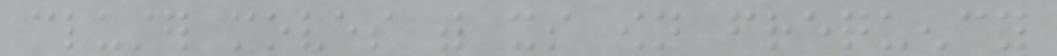cluster moves with its own frequency
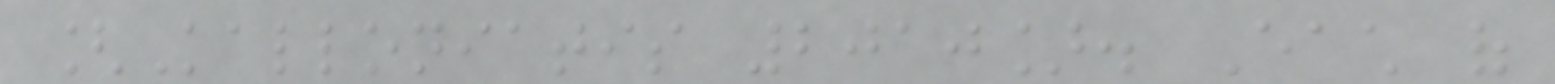[Kalloniatis 2010]. Each of
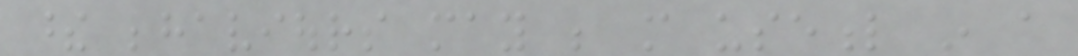these behaviours may be more useful in a
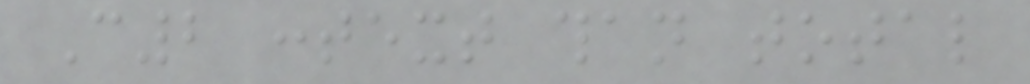C2 context than total
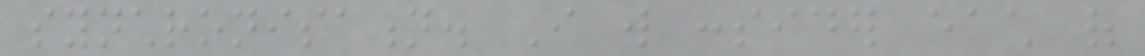synchronisation. I will consider each of
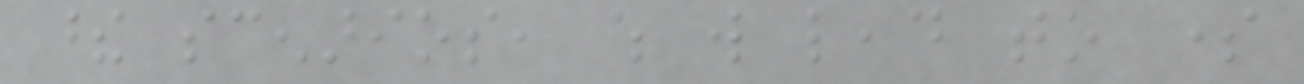these scenarios, which will lead to some
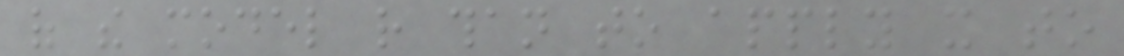of the model rather than to apply it to
